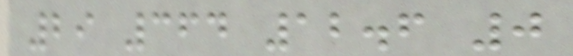29 364 12.6 0
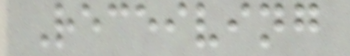Receiving
